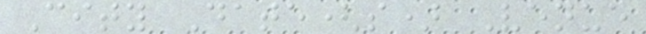City Date(s) Venue
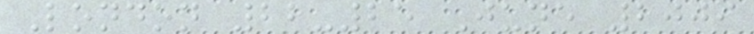London 22-25 June 2009
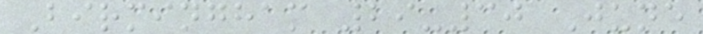Birmingham 29-30 June
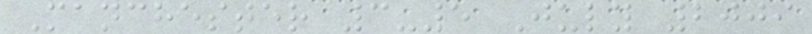Manchester 3-5 July 2009
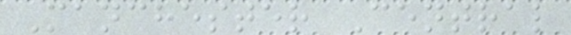Manchester Central
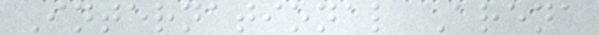International Arena
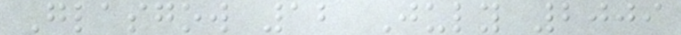Glasgow 12 July 2009
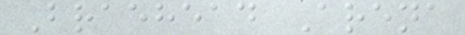Braehead Arena
